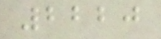2220
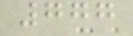777
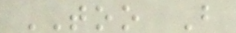TOO B
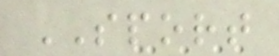SPORT
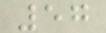57
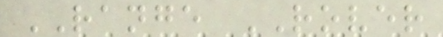RANGE ROVER
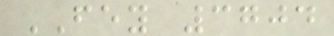FEY 3704
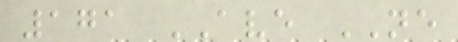171 AVE NE
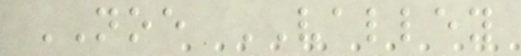NOE VALLEY
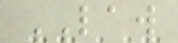LAW
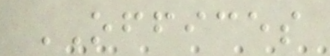OFFICES
